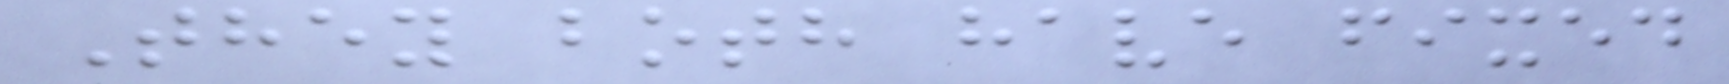They both have fixed
